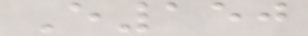E150
